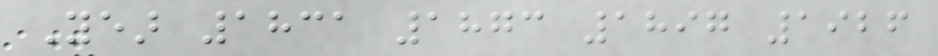Year 1831 1873 1897 1926
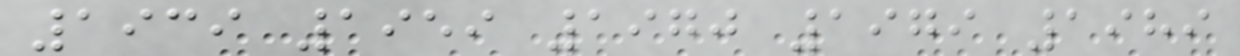1939 1959 1970 1979 1989
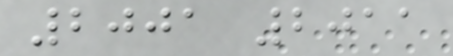2001 2011
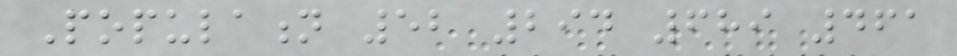Population 52 294 689 461
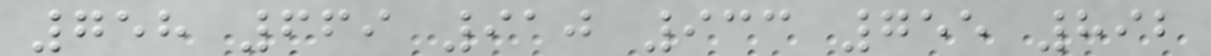758 669 910 933 755 892
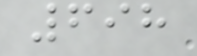698
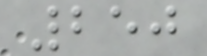250
